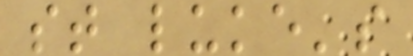st luke's
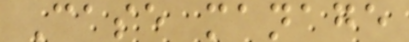Case manage
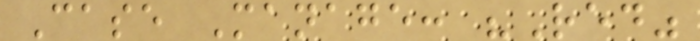Case Manage: "Red"
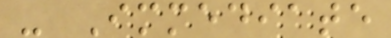- Immediate
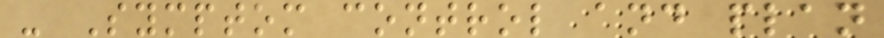- Symptom control and plan
